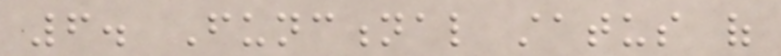6. Functional status of
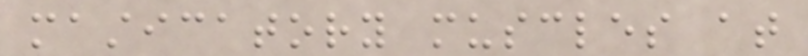masticatory muscles at
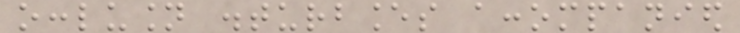occlusion disturbances accompanied
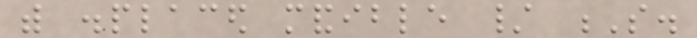with displaced mandible / S.
